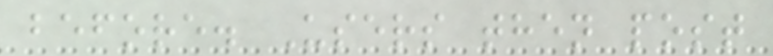before. Users then post
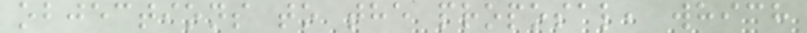objections to the proposal, which
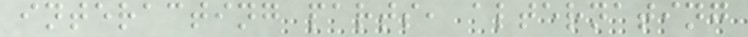interacting parts, alternating
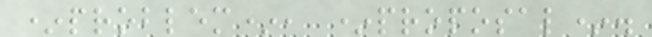*problem*, *proposal*.
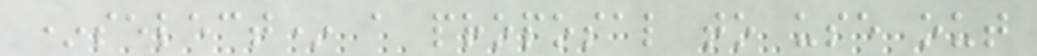*select* a proposal to use out
